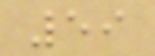59
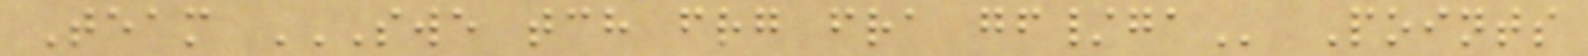Team SWE TCH FRG FRA GF/GA Points
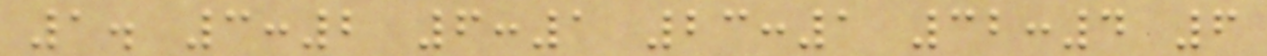1. 3:2 6:1 23:1 32:4 6
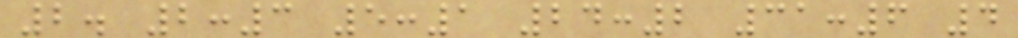2. 2:3 5:1 24:2 31:6 4
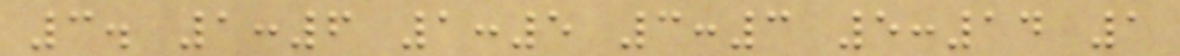3. 1:6 1:5 3:3 5:14 1
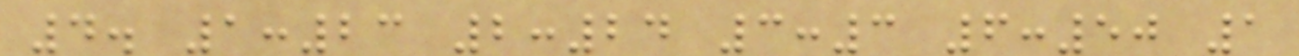4. 1:23 2:24 3:3 6:50 1
